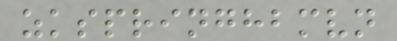zkspringhbmvn
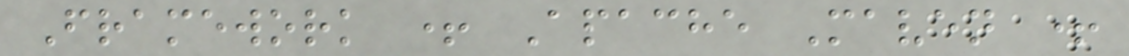Framework + Apache Maven +
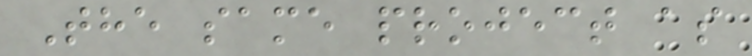The same project as
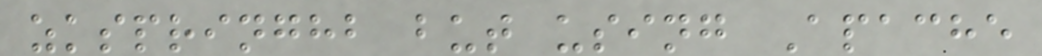zkspringhb but using Apache
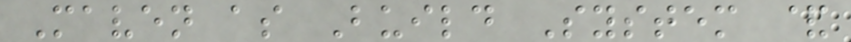Maven as Build System &
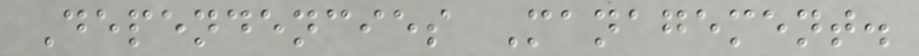Dependencies Management.
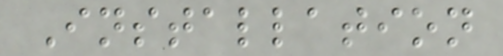Installation
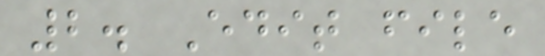2. Edit file
